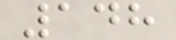148
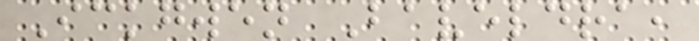Ickgwen Baveldra,
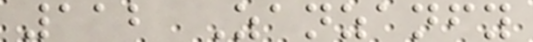112 Zanzanfy
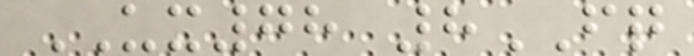UX78 8FQ
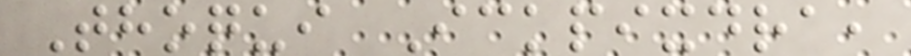Thoqui Ickpixdra,
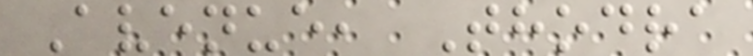Avenue, Thodra
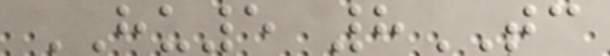HU5 8TC
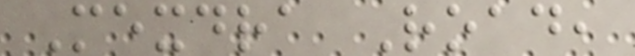Mexdra Road,
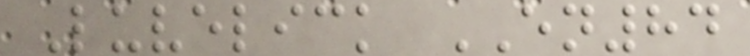Luvelick EN84
